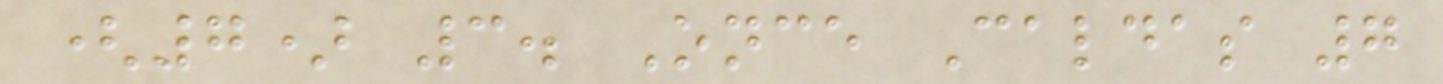(7) 3. Once Caldas 7
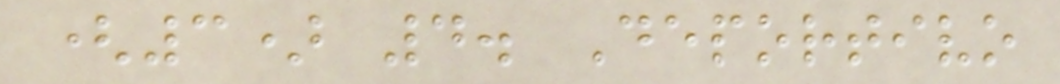(3) 4. Deportivo
